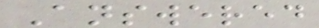Answered
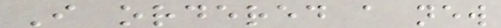I ordered a new
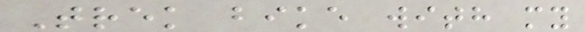Trek bike with my
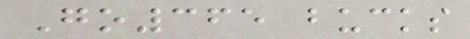Go365 bucks
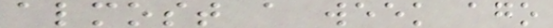almost a week ago
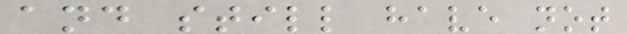and still have not
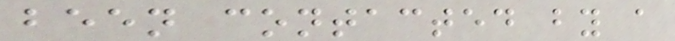been contacted by a
